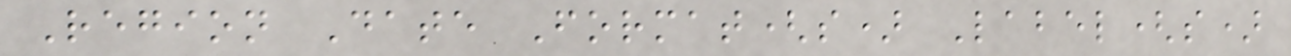Region Date Format(s) Label(s)
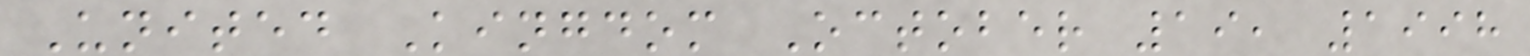United Kingdom October 19, 1998
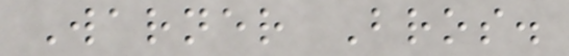Warner Bros.
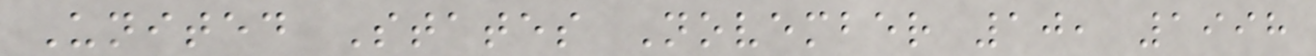United States November 10, 1998
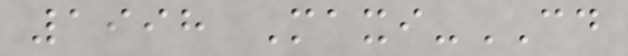1998 Maxi-CD
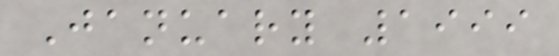January 1999
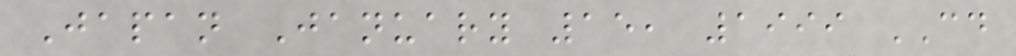Japan January 15, 1999 CD
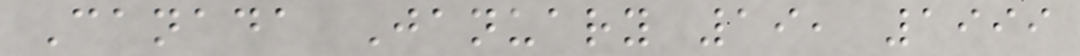Canada January 19, 1999
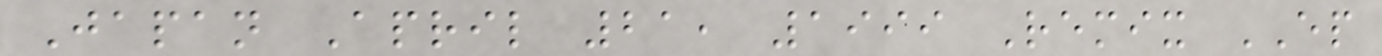Japan April 21, 1999 Remix EP
